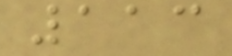113
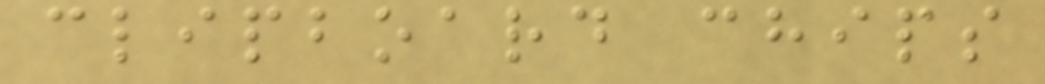clipboard chips
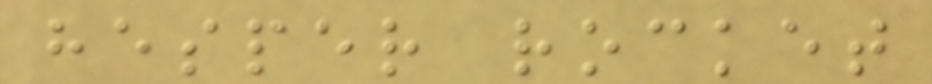hesper rocket
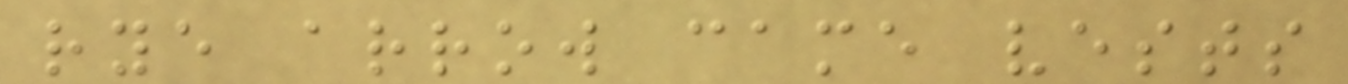rye arrow came vests
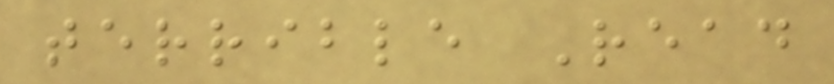terrible Read
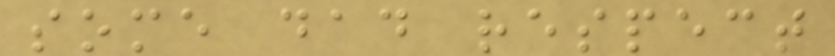some dad respect
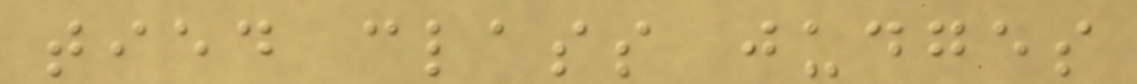tied class judges
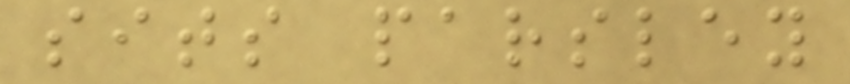sits parsley
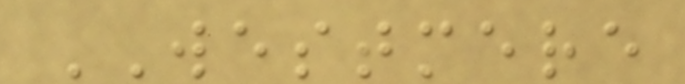WESTMERE
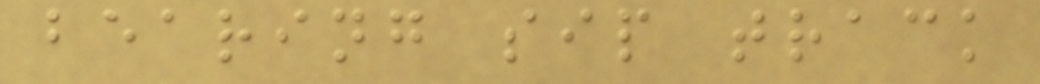bearing sip track
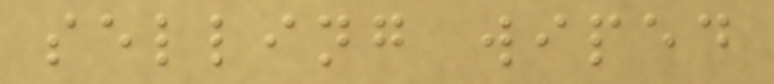selling wiped
